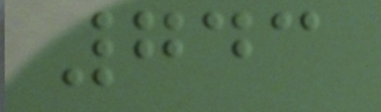743
